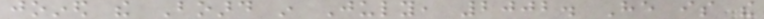joined the Board in July, 2002. He is the
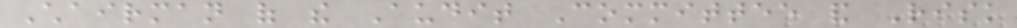Chairman of the Audit Committee and Risk
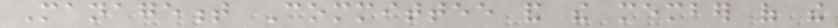Management Committee and the member of the
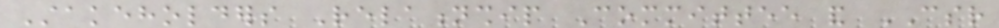Stakeholders Relationship Committee and CSR
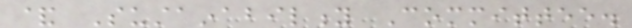& Sustainability Committee.
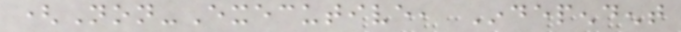(Non-Executive, Independent
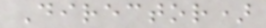Director)
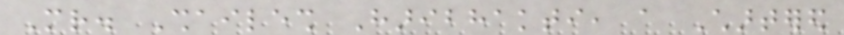Mr. Shailesh Haribhakti, a Chartered
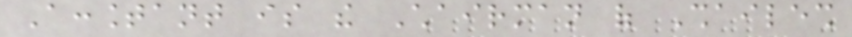Accountant is the Chairman of Shailesh
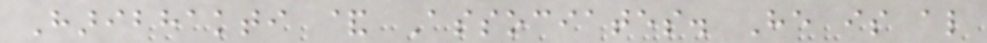Haribhakti & Associates. He is also
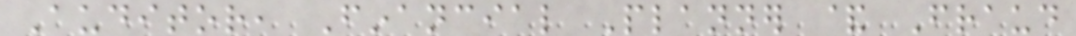Auditor, Financial Planner & Fraud
